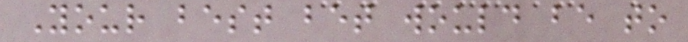Your best bet would be to
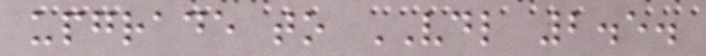upgrade to VDL 2.5.
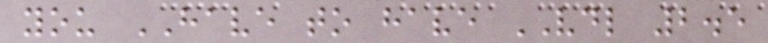you HAVE to have VDL 2.5
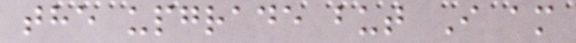the upgrade but I am
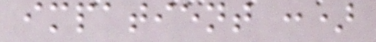impatient :)
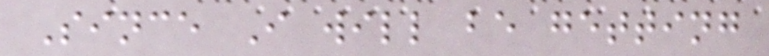Since I will be getting
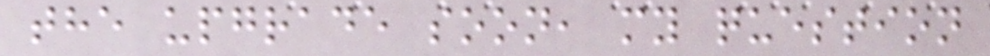the upgrade soon, my question
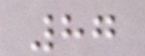87
